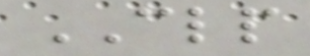CLP
